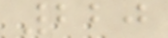220
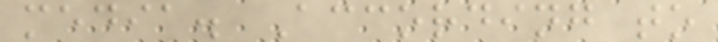media. According to
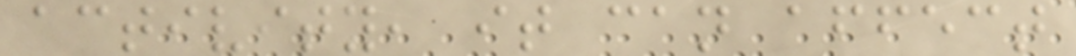activity, it can affect
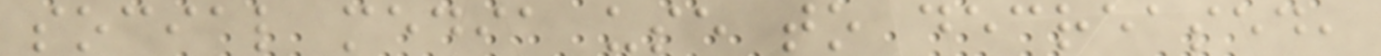social media use to decreased,
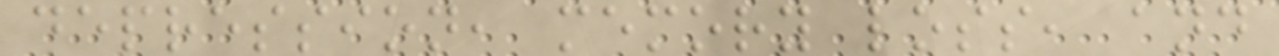depression, memory loss, and
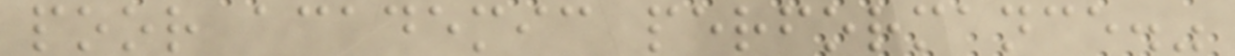poor academic performance."
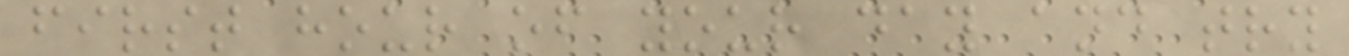first hour of your day and try
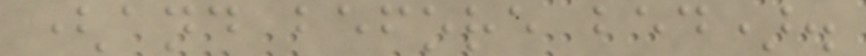(and before bed).
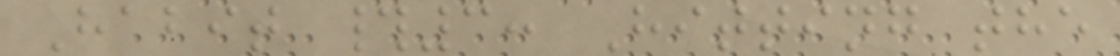Habit #3: Hitting the
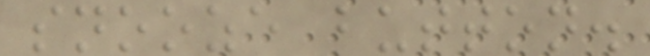snooze button.
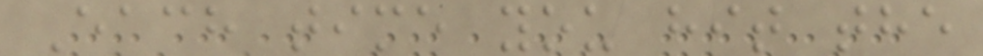Each time you hit the
